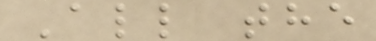All the
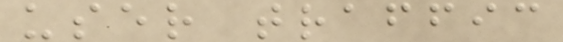user traffic
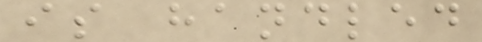is handled
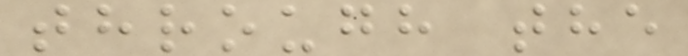through the
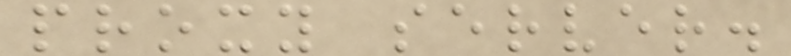proxy server.
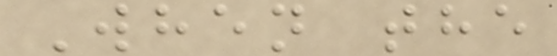When the
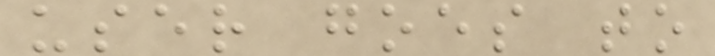user goes to
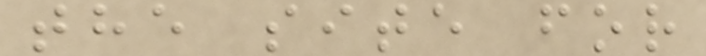the site for
